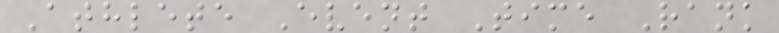Athlete Event Time Rank
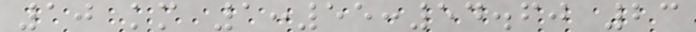10 km 1:55:54.60 23
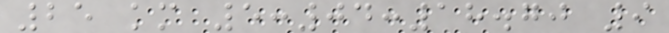25 km 5:04:18.70 9
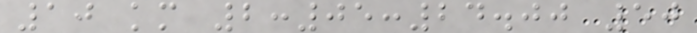10 km 2:05:24.00 50
